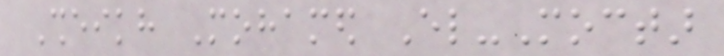Sheikh Mohamed El-Moctar
